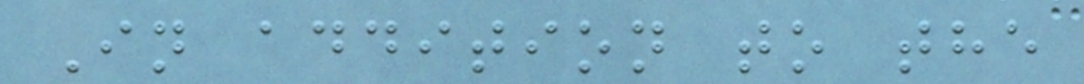In addition to the
